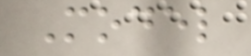Model
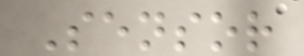Sensor
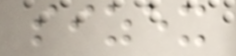sizex
